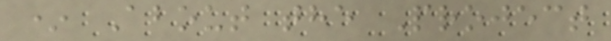* About the Project
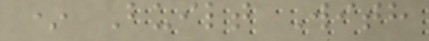* Built With
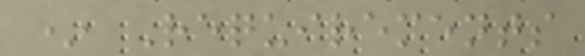* Requirements
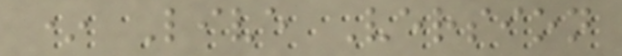* Live Version
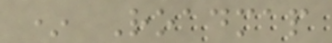* Roadmap
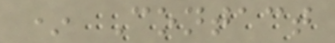* Contact
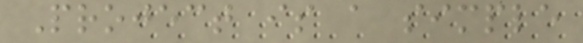Project is a simple
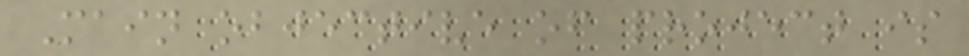Main objective of project is
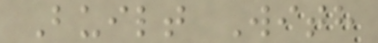Built With
